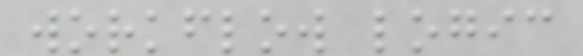workflow logic
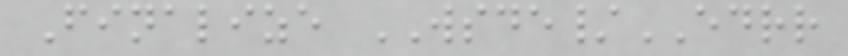Finalize WSDE/EDRR
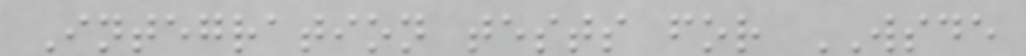Integration tests for WSDE
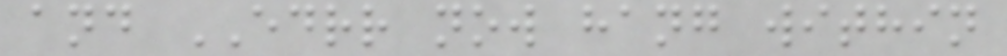and EDRR now hang within
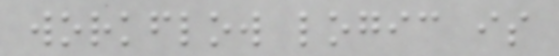workflow logic is
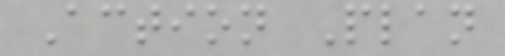Action Plan
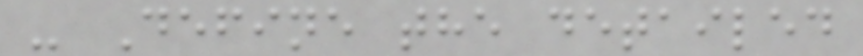- Define the detailed
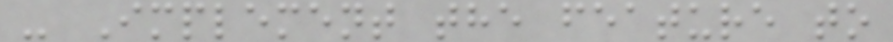- Implement the feature to
